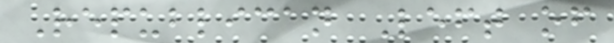Republican Left of
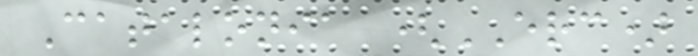Catalonia (ERC)
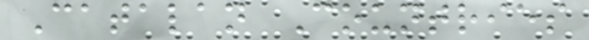Catalan Countries
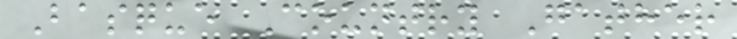Basque Country Gather
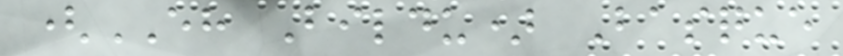(EH Bildu) Basque
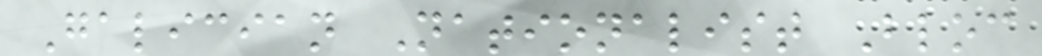Galician Nationalist Bloc
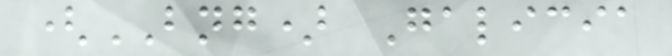(BNG) Galicia
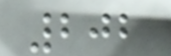202
